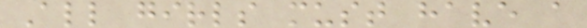All girls must have a
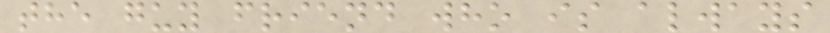the guy friend who is always
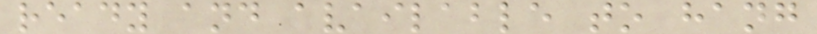ready and available to hang
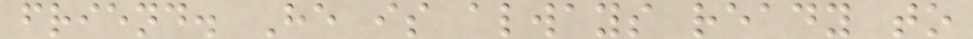friend. He is always ready to
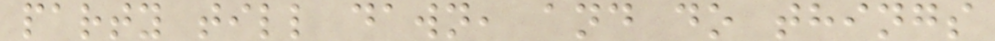party till dawn, and do things
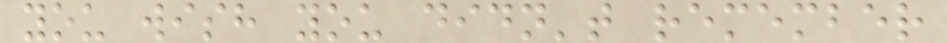you wish you didn't remember
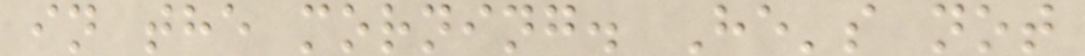in the morning. He's not
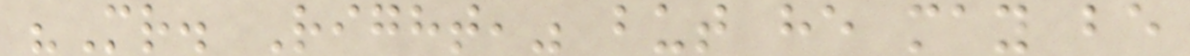"Mr. Right," but he may be
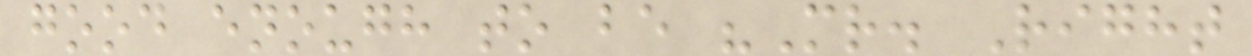good enough to be "Mr. Right
